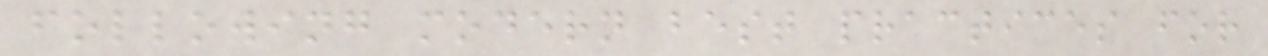following modern best practices for
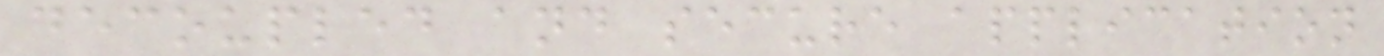decoupled and secure application
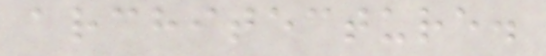architecture.
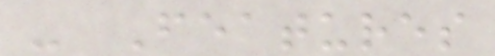- Features
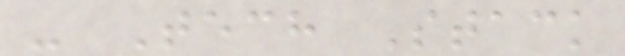- Tech Stack
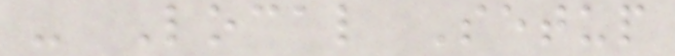- Local Setup
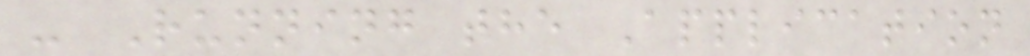- Running the Application
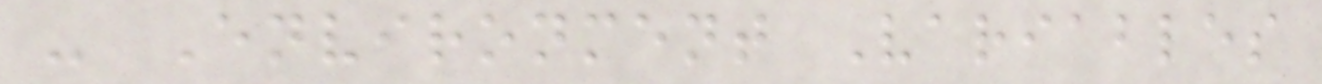- Environment Variables
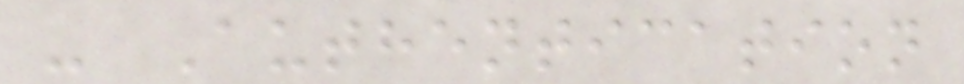- Authentication
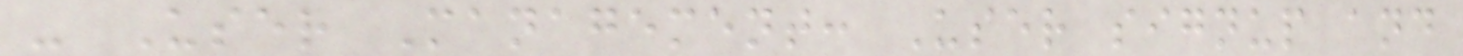- User Management: User signup and
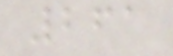261
